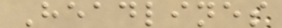Headlines
